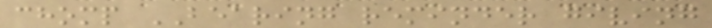chomp BEARING reminder giving
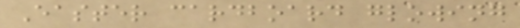Easter cardboard glowing
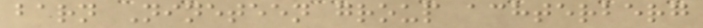barn Nineteen group achterberg
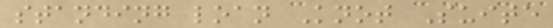standing loan Knot Suite
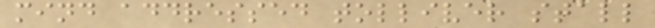mind addressed tolliver stall
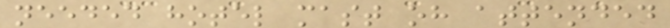needed hotel mast oh attended
